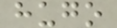hugo
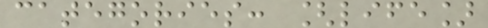categories: [life]
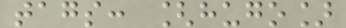tags: [hugo]
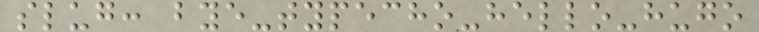slug: bye-typecho-hello-hugo
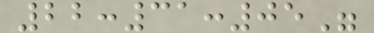22:31:05"
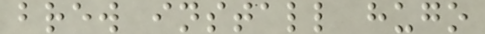brew install hugo
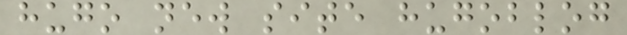hugo new site hugoblog
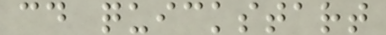cd quickstart
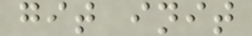git init
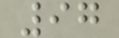97
